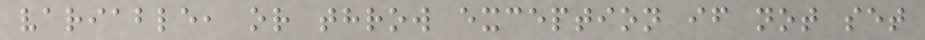variable, or throw exception if not set
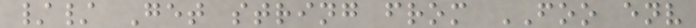// Get string from FOO env
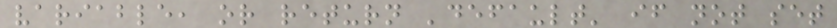variable, or return 'default' if not set
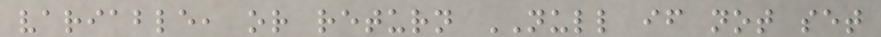variable, or return NULL if not set
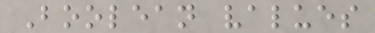Boolean values
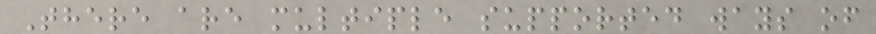There are multiple supported ways of
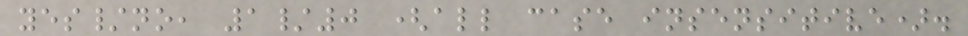yes/no, 1/0 (all case insensitive).
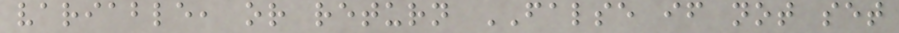variable, or return FALSE if not set
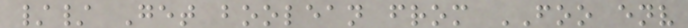// Get boolean from FOO env
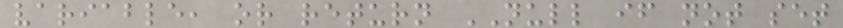variable, or return NULL if not set
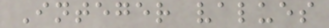Integer values
